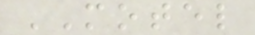MOTEL
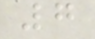7
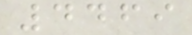4469
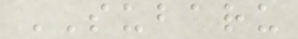SUBARU
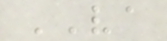VA
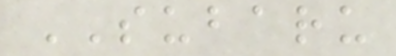SUBARU
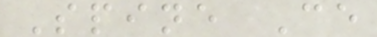Spine Ce
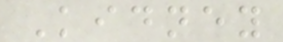Kidney
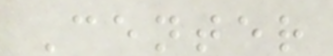Center
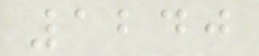1240
